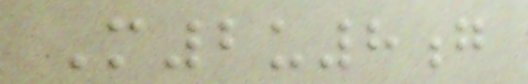M2u8g
